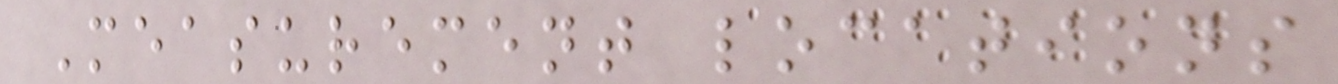Measurement locations
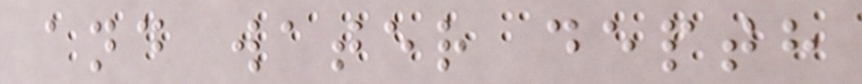and water depth
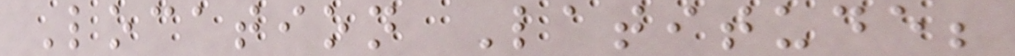Location Latitude;
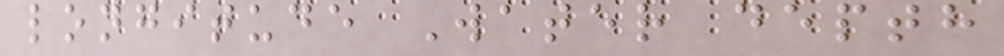longitude Water depth
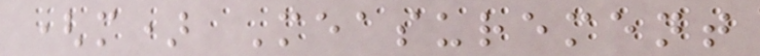(m) Measurement
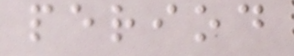period
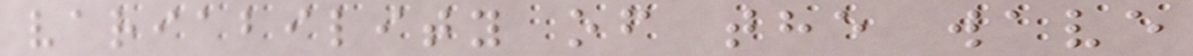variability of the wave
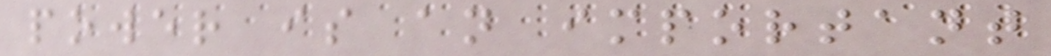power is an important
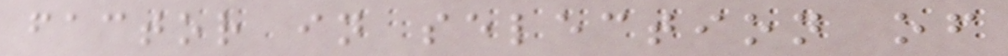factor in selection of
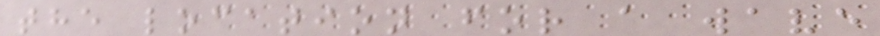the location for a wave
